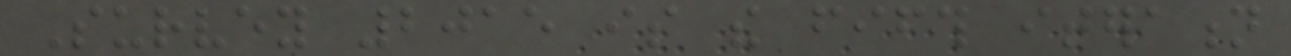Survey 2015 is the fifth iteration
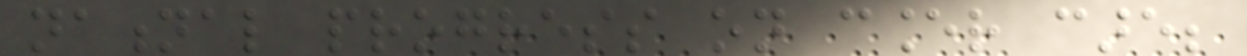national progress on cancer care;
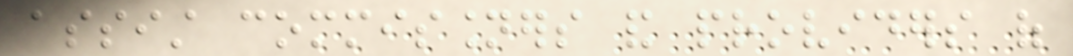assist commissioners and providers of
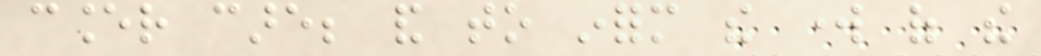cancer care; and to inform the work of the
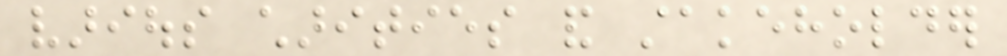various charities and stakeholder
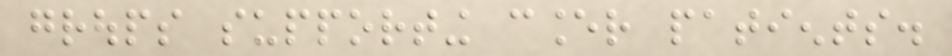groups supporting cancer patients.
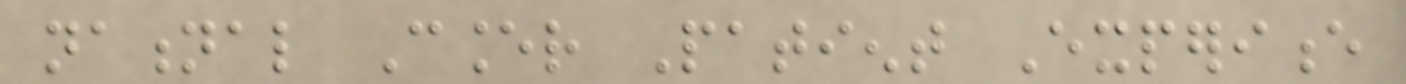national Cancer Patient Experience
